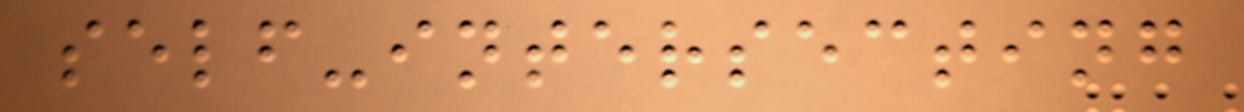self-intersecting
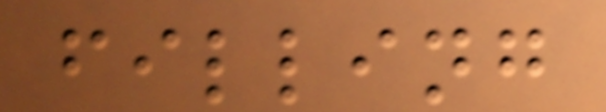filling
